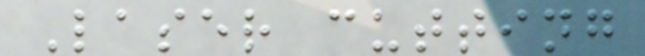Laser cutting
